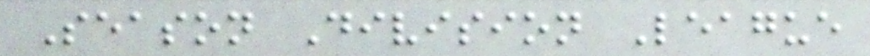Season Division League
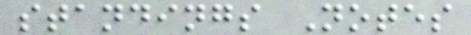standings Notes
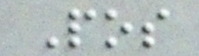Pos
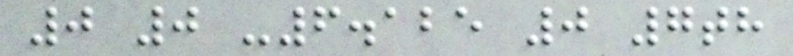0 0 -6.125 0 7th
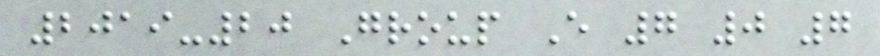2019-20 Group E 7 0 7
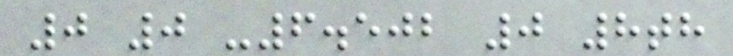0 0 -6.502 0 8th
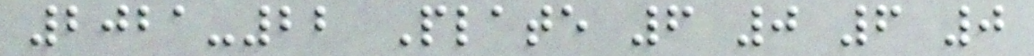2021-22 Plate 6 0 6 0
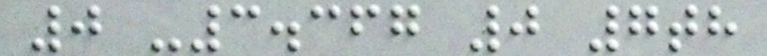0 -3.367 0 7th
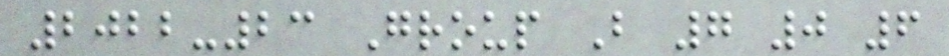2022-23 Group B 7 0 6
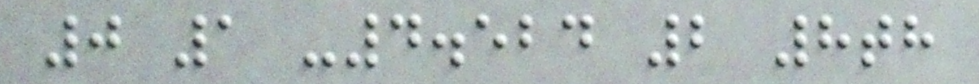0 1 -4.524 2 8th
